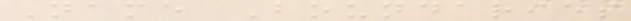Name Boundaries
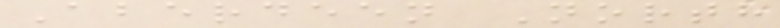Aberdeen North
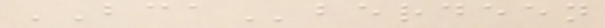BCAberdeen
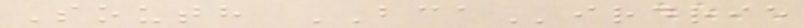South BCAirdrie
